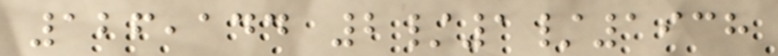126,144 2/1/1938
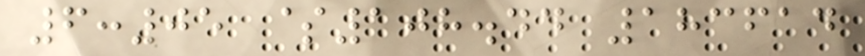6:05 $108.44 183614
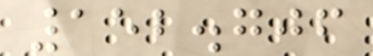152.706
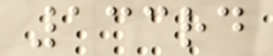133rd
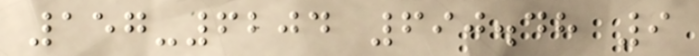157-6204 690.48 9
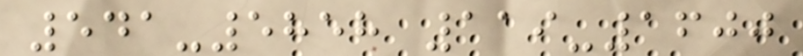541-5858 119-1600
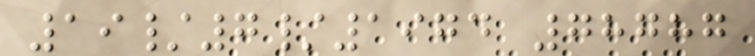19/7/1974 78787
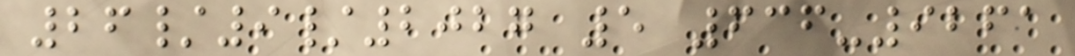26/9/2027 5 636-9261
